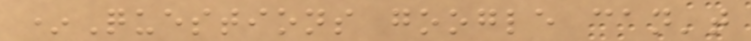*Questions google can't
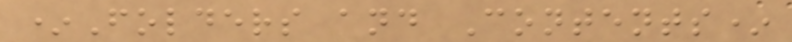*Folders and Contents*
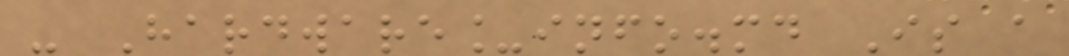- Hardware_info.md Is a
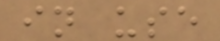in use
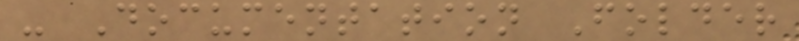- Documentation Folder
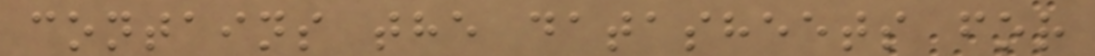contains the datasheets for
